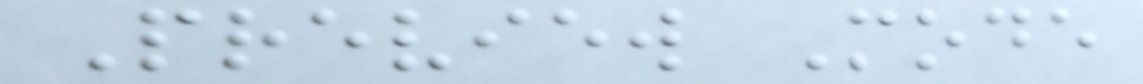Preview Mode
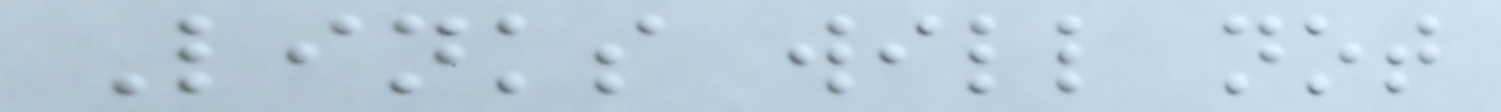Links will not
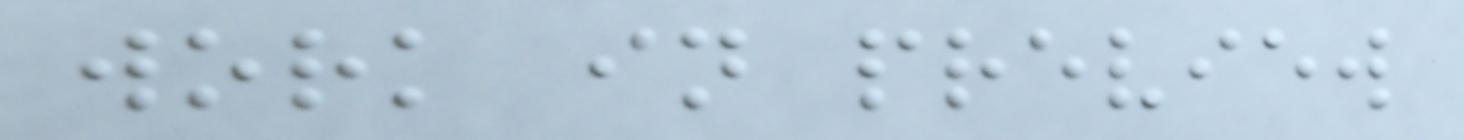work in preview
